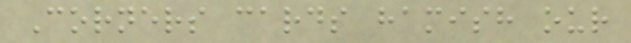Corners cards hamish our
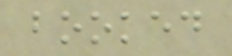booked
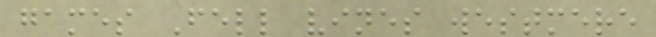games Fell vines westmere
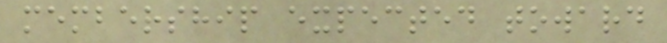membership expected toward
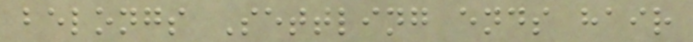belongs Settling ends hair
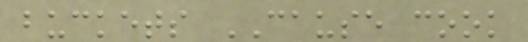buckets CAUSE cook
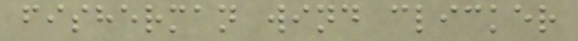fisherman wind clicker
